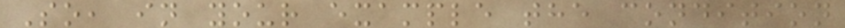So, in your example the condition
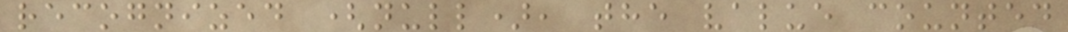recognized (null), the value counted
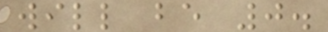will be 0.
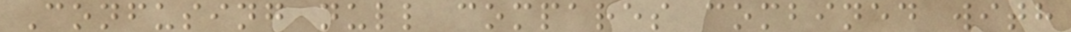Confusing null compares combined with
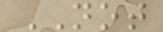NOT
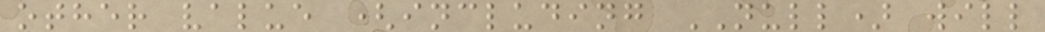other value (including NULL) will
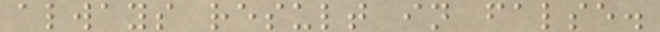always result in false.
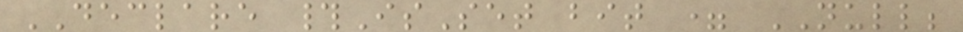DECLARE #IsSet bit = NULL;
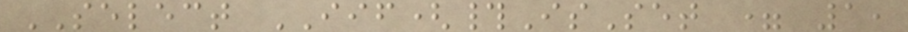SELECT IIF(#IsSet = 1,
